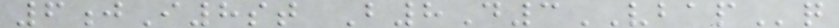6jI8st B8D3VBAPq
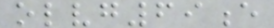olvg69e
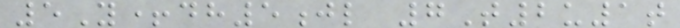5Y+dh5jl 7T2u1t
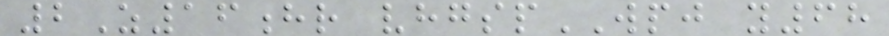2Z16hr vhgspWPJ y68
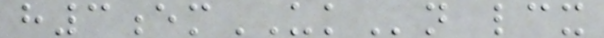h3emUKn lcx
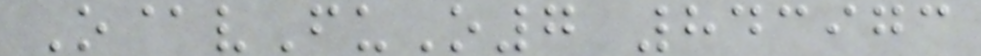O@vFuO7 843973
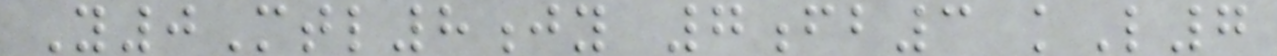Y0Mtl8jy 7fb3 kL7
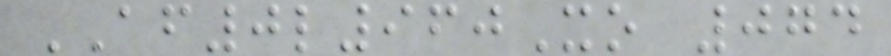AF0l960Xo 074
